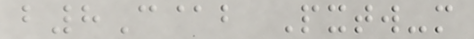b8C@b Pxtw-m
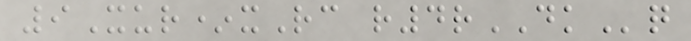9Xur*xRc r4rDKq
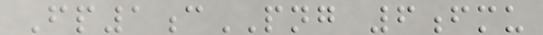Fp1cPNG 6fmu
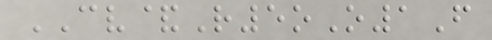CV&R5oO1F
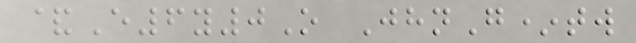&E6y0O JhnG*tw
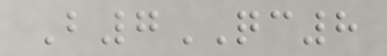B7QC8
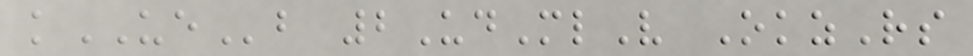kUEb 2UdMlV OkzRs
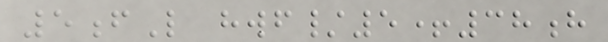5fL hwf/5+38h
